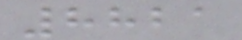8821
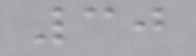30
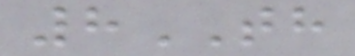8TH
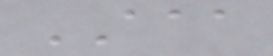AAA
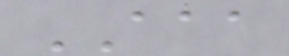AAA
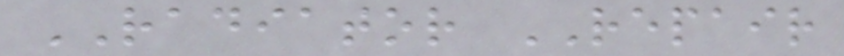RADIATOR REPAIR
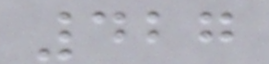427
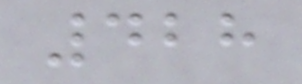428
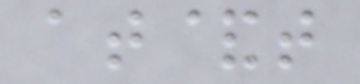at&t
